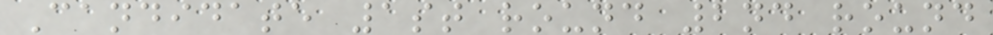Candidate 1st round 2nd round
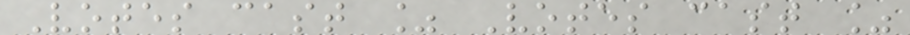Votes cast % Votes cast %
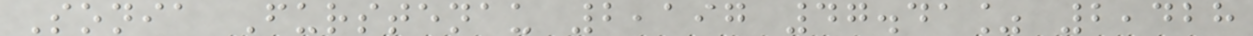Sonia Furstenau 2,197 47.41% 2,428
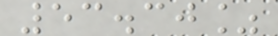53.30%
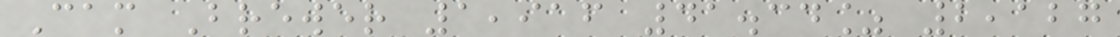Cam Brewer 1,916 41.34% 2,127
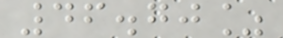46.70%
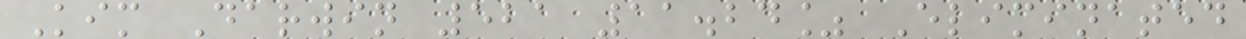Kim Darwin 521 11.24% Eliminated
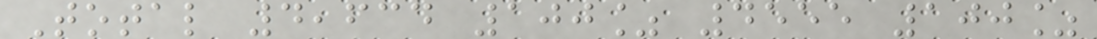Total 4,634 100% 4555 100%
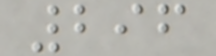296
